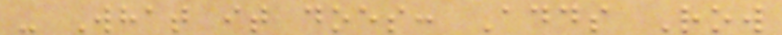- What it does: Adds Row
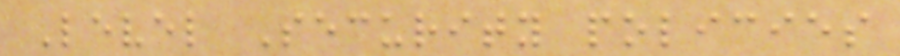Level Security policies
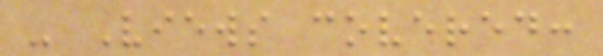- Views covered:
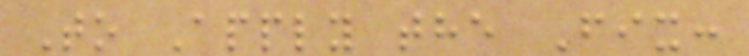To Apply the Fix:
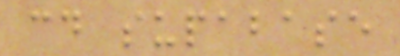cd supabase
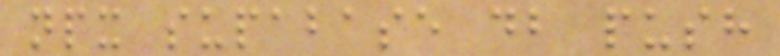npx supabase db push
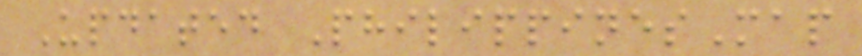Updated PhilippinesMap
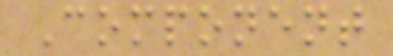Component
